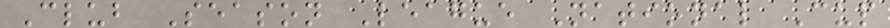Club Season League National Cup
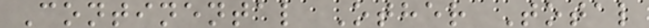Continental Other Total
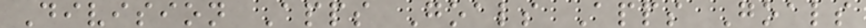Division Apps Goals Apps Goals
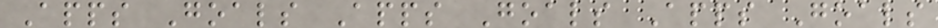Apps Goals Apps Goals Apps Goals
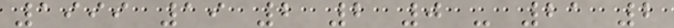1999 19 2 2 0 - 21 2
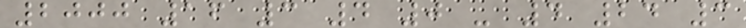2000 16 3 4 0 - 4 24 3
